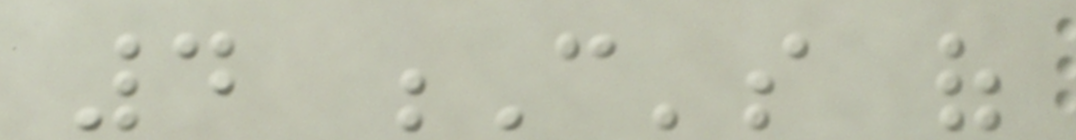4 C's of
